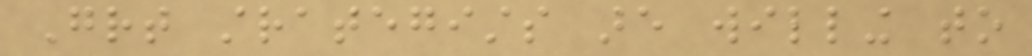Great strategists are willing to
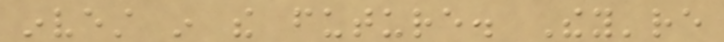invest in the future. They're
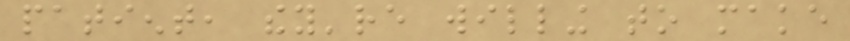patient, they're willing to make
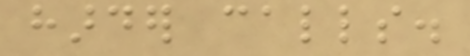harder calls.
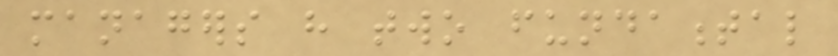managers have two fundamental
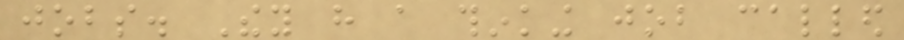jobs. They have a thinking job called
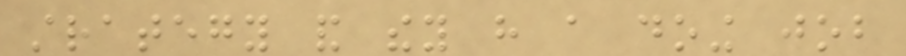strategy and they have a doing job
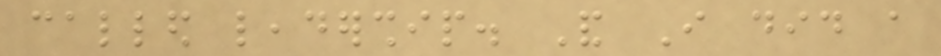called leadership. And I did a
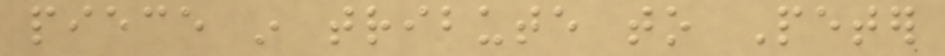piece in tribute to Peter
